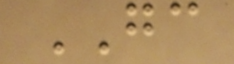GC
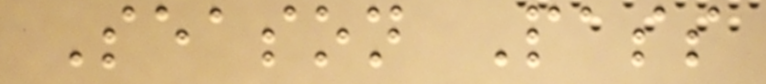Season Pass
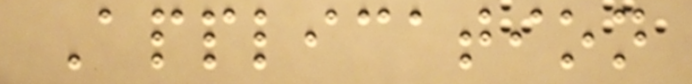Application
